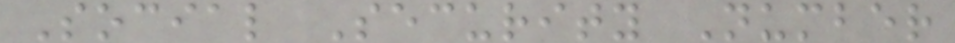Social Security Number
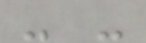- -
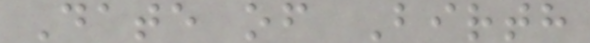Date of Birth
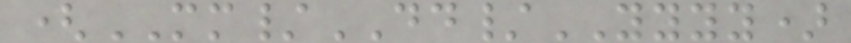(MM/DD/YYYY)
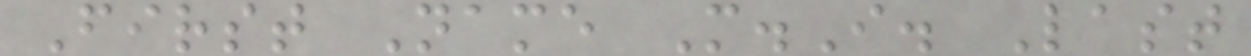First Name M.I. Last
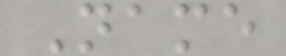Name
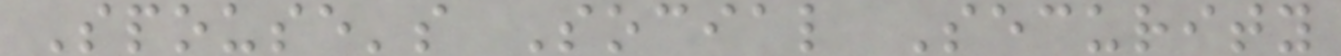Spouse's Social Security
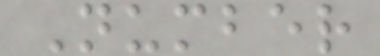Number
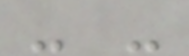- -
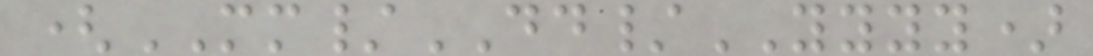(MM/DD/YYYY)
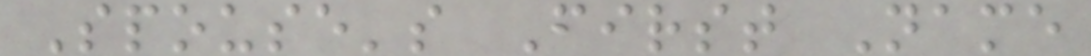Spouse's First Name
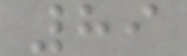89
